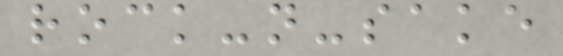rock-n-sake
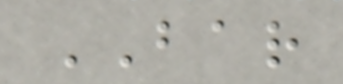BAR
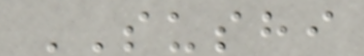SUSHI
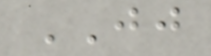JJ
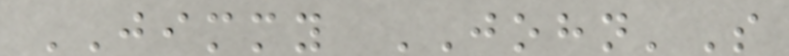JIMMY JOHN'S
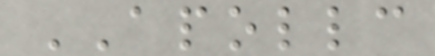APOLLC
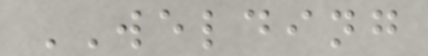WELDING
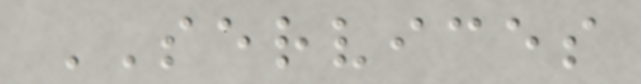SERVICES
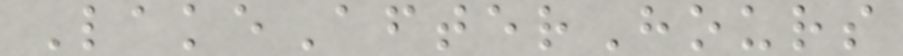LakeAfterHours
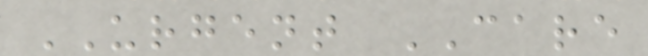URGENT CARE
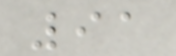91
